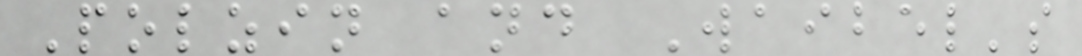Polzin and Waibel's
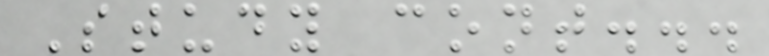Study cont...
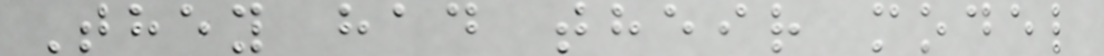They had their model
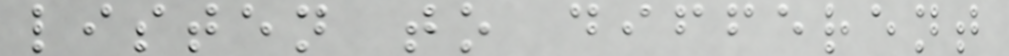listen to different
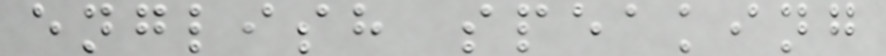english speaking
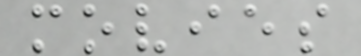movies
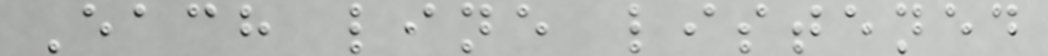Each line listened
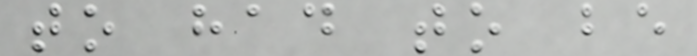to had to be
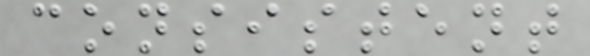consistent
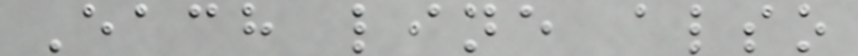Each line also
